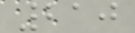210
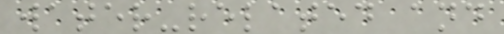water-related and
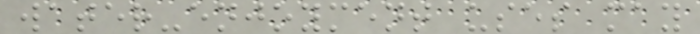water-enjoyment uses may
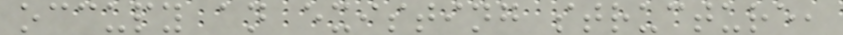occupy an existing structure,
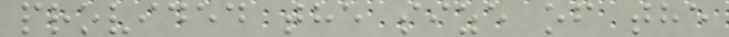provided the size of the
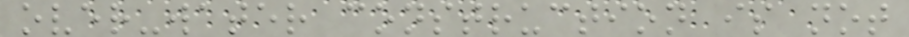over-water construction is not
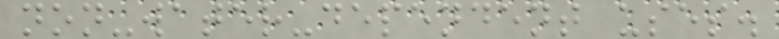non-water-dependent uses.
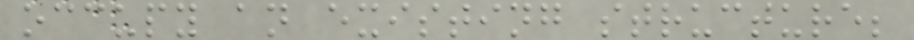occupy an existing structure;
